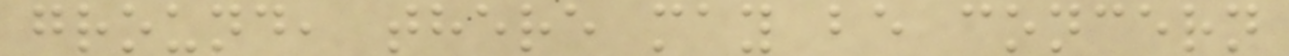ground, there may be concern
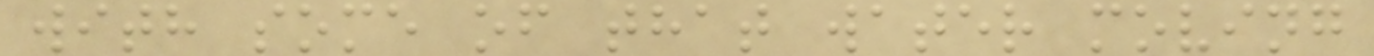with some of that water moving
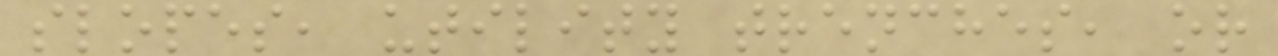slopes, utility trenches, or
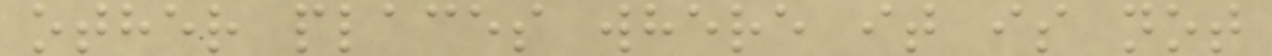other places where it is not
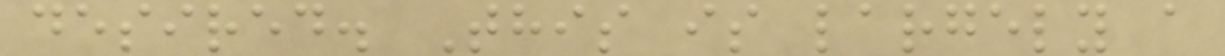desired. This is largely a
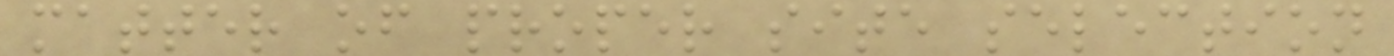matter of proper site selection
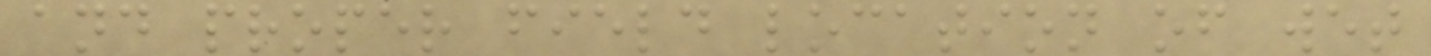and proper field location of wet
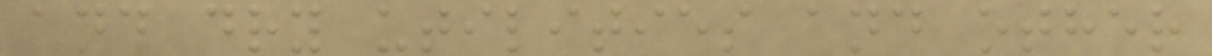and dry utilities and other
